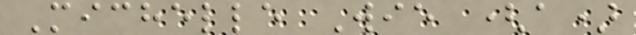Michelle Wie (a)
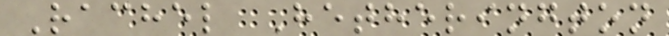Rachel Hetherington
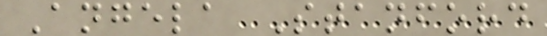Angela Stanford
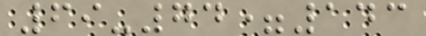69-74=143
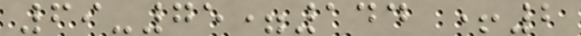69-75=144 +2
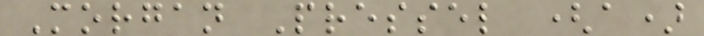Morgan Pressel (a)
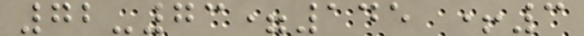72-73=145 +3
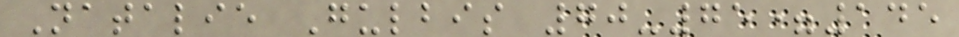Natalie Gulbis 70-75=145
